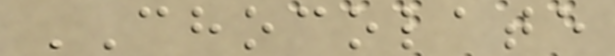CHOCOLATE
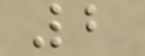2
